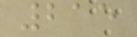215
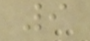9
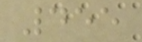455
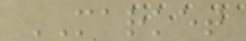MARKET
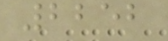2252
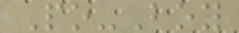Po-Boy
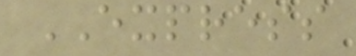EXPRESS
